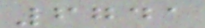6741
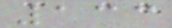133
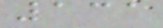131
